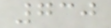730
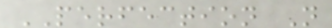PERFECTION N
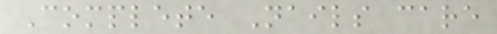Complete Nails care
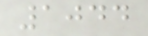1044
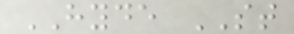HYDE ST
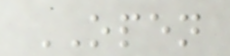OPEN
